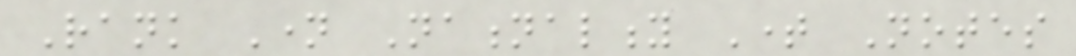Rank Name Nationality Time Notes
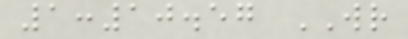1:10.57 WR
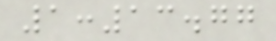1:13.77
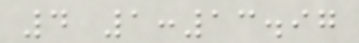4 1:13.97
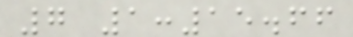7 1:15.66
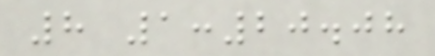8 1:20.08
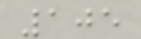105
